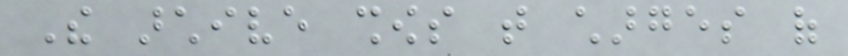The archive shows that charges of
